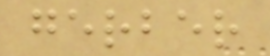gerber
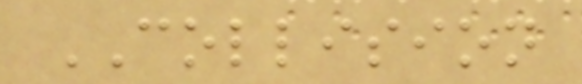COLLISION
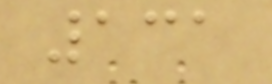131
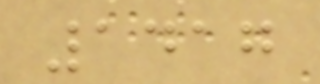1417
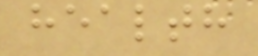health
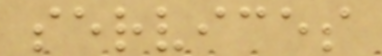services
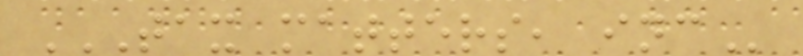TAX MATTERS, INC
